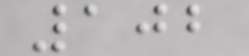102
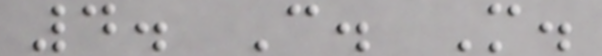4. C. M.
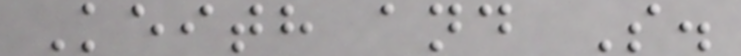Keith and S.
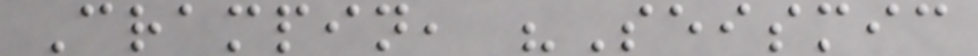Crampin, "Seismic
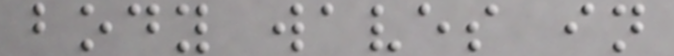body waves in
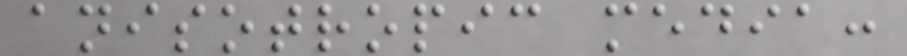anisotropic media:
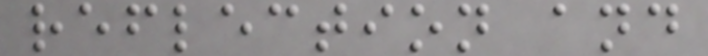reflection and
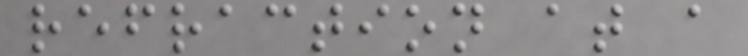refraction at a
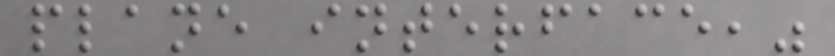plane interface,"
